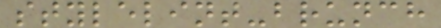stylelint-brunch
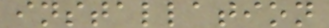installation
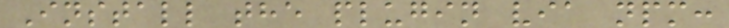Install the plugin via npm:
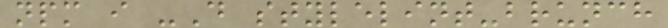npm i -D stylelint-brunch
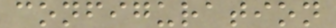configuration
